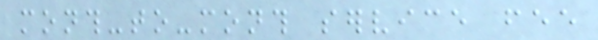month-to-month service fee
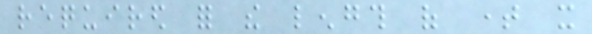required for the length of time it
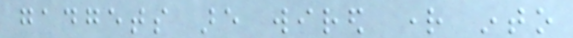gadgets are wired right into
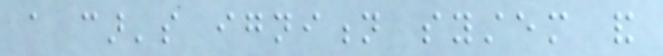a car's ignition system and
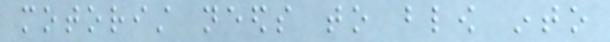motorist needs to blow into
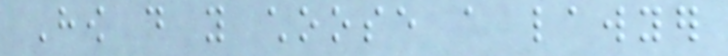How do you choose a lawyer
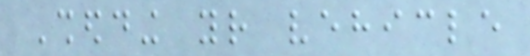Shedding your vehicle
